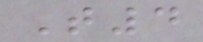T4
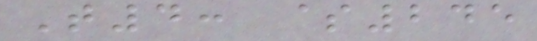T4: $245
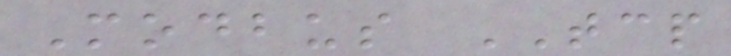Modbus TCP
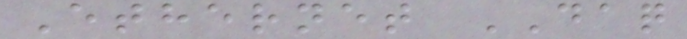Ethernet DAQ
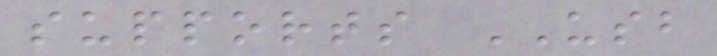supports USB
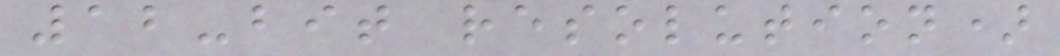12-bit resolution)
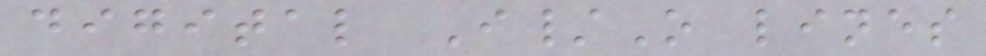digital I/O lines
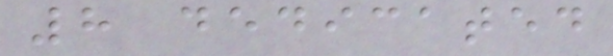8 dedicated
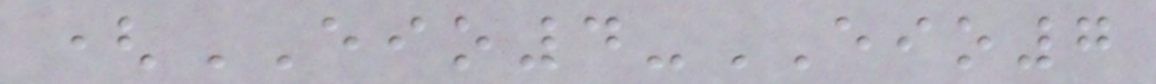(EIO4-EIO7
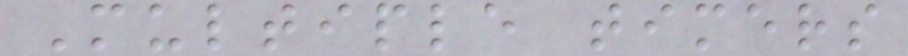Multiple timers
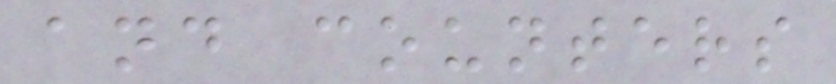and counters
